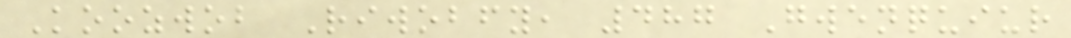Koozwob Riwobfy, 487 Gwenquiur
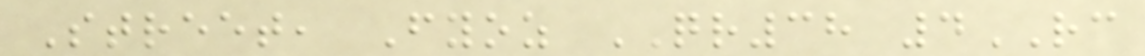Street, Fyoz QR38 4RC
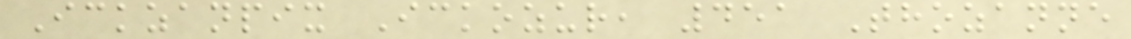Ickzanpix Ickozur, 451 Thozanne
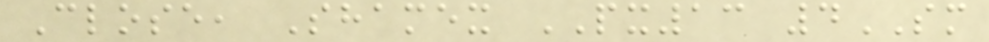Close, Shamex PX13 4SM
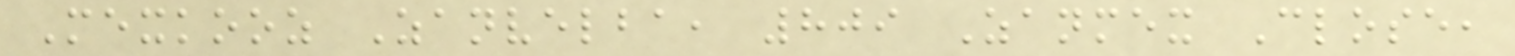Mexkooz Zanvelba, 809 Zanmex Close,
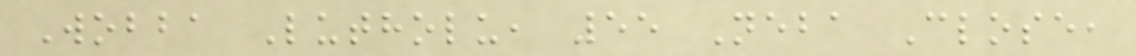Wobba Lutholu, 55 Neba Close,
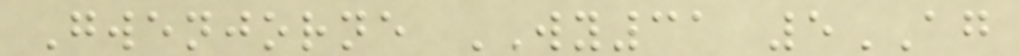Gwenjorne WY31 5AG
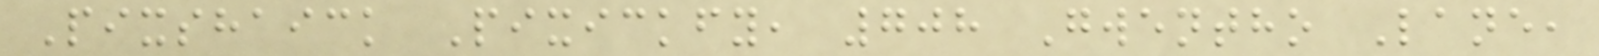Pixshaick Pixickfy, 708 Gwentho Lane,
